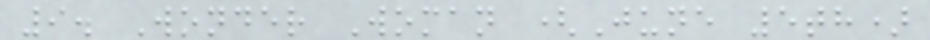9. Wonder Woman (June 5th)
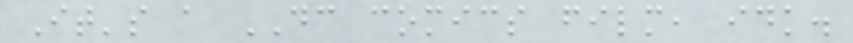It's a DC comics film, idk.
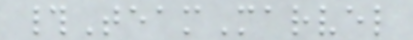#TeamMarvel
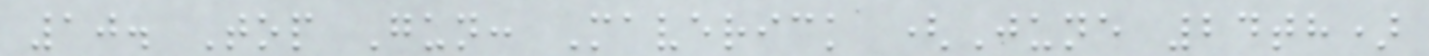10. Top Gun: Maverick (June 24th)
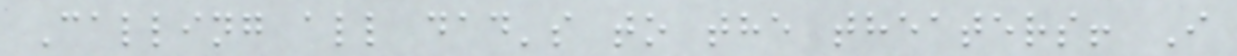Calling all dad's to the theaters! I
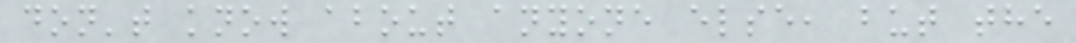don't know about anyone else, but the
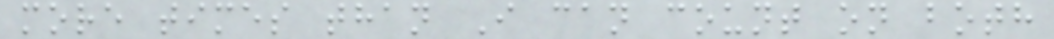more times than I can count on both
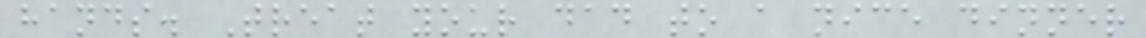hands. Treat your dad to a nice dinner
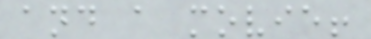and a movie!
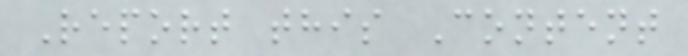Report this Content
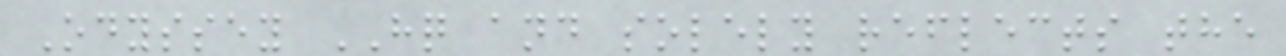Odyssey HQ and solely reflects the
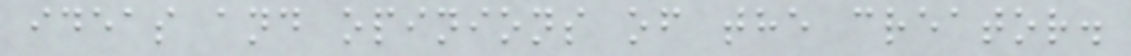ideas and opinions of the creator.
